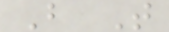B T
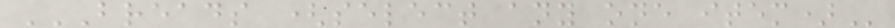BREADS (SELECT ANY ONE ITEM)
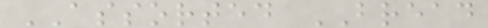ASSORTED BREAD
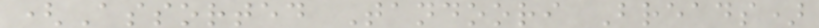(Assorted Tandoori Breads)
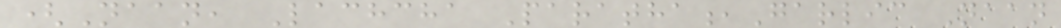(Naan, Lachcha Paratha,Garlic Naan
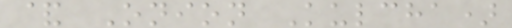& Onion Kulcha)
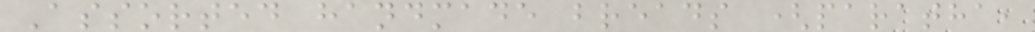Assorted handmade breads (paratha,
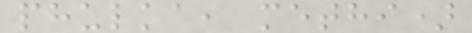phulka, methi)
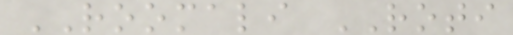ROOMALI ROTI
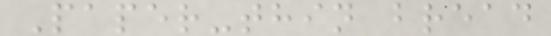Paper-thin bread
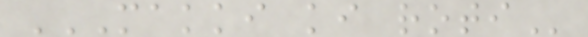MAKKI KI ROTI
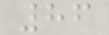86
